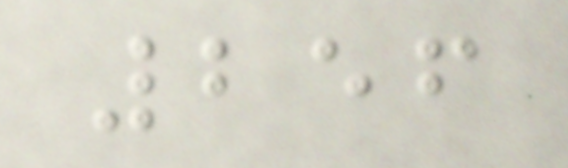256
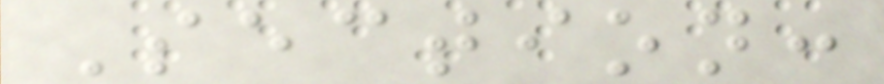Section:
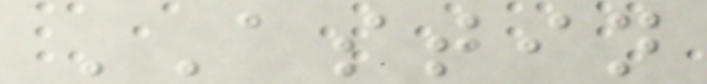ASTIN
